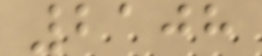2108
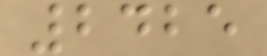2425
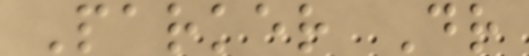Parker Dr
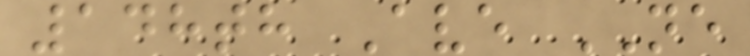148th Ave NE
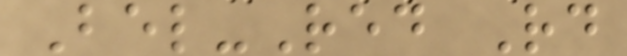Bel-Red Rd
